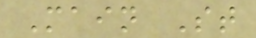Main St
